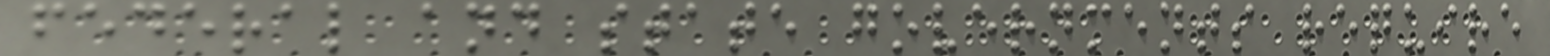federal and state governments require
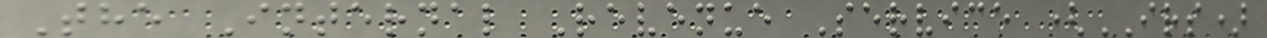The Internal Revenue Service (IRS)
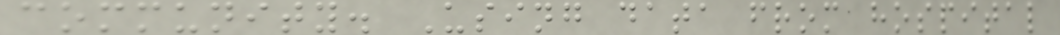community. Using data from hospital
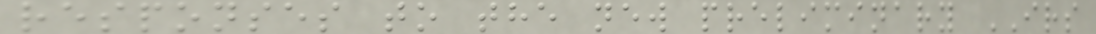responses to the new preliminary IRS
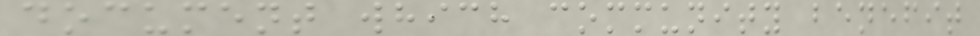document which community benefit
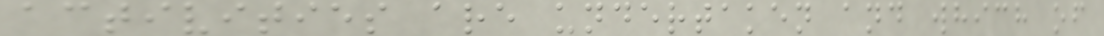activities are undertaken and which of
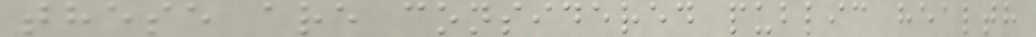these are considered public health
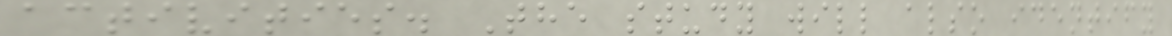activities. The study will also identify
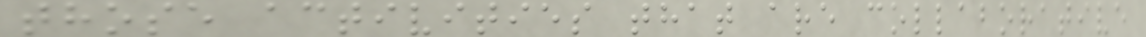those activities that are collaborative
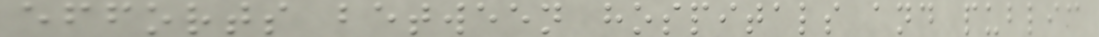efforts between hospitals and public
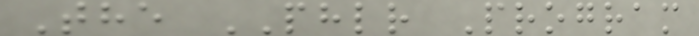The PHLR Program
